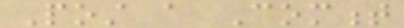Post a Comment
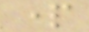part
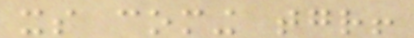its coming together!
